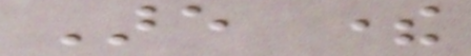Are there
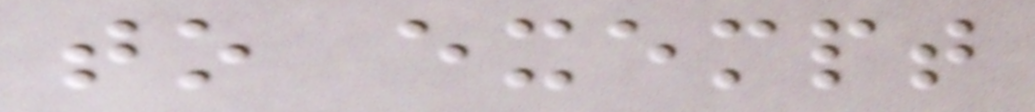to exempt
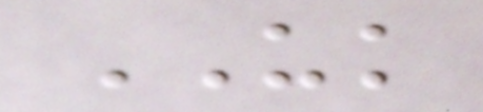UK
